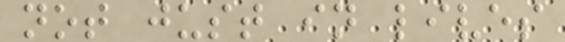not just in lives
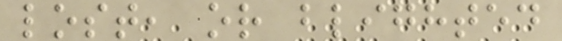lost, or blighted
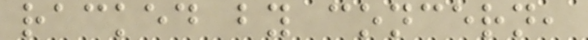racked by concern,
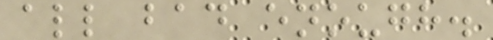all bad enough.
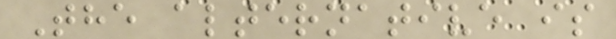The alternative is
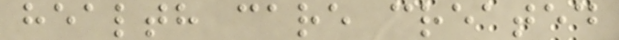health care created
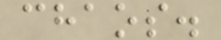chaos.
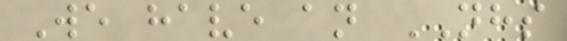We have an NHS
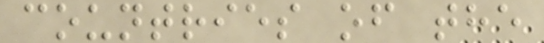countries of the
